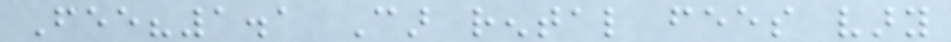Fee?1.1 Car rental fees vary
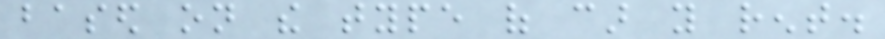based on the type of car you rent.
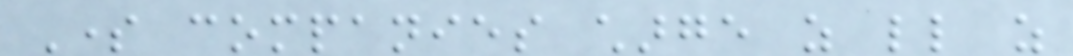Some companies charge as little as
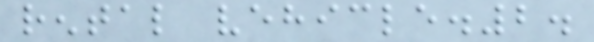rental vehicle.2.
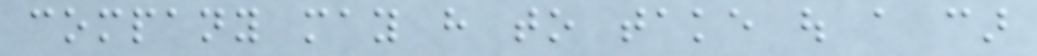company may have to take out a car
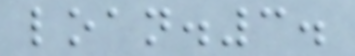loan.3.
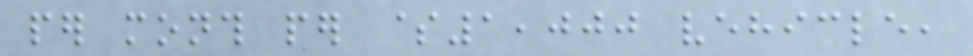per month per $1,000 vehicle,
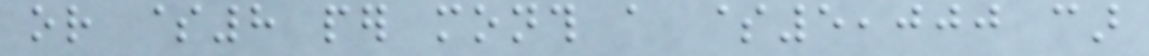or $8 per month a $5,000 car
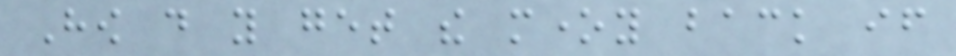How do you get the money back if
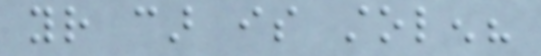your car is stolen?
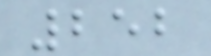252
